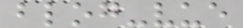blog-vue
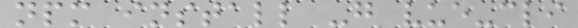npm install -g vue-cli
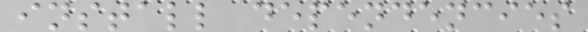install dependencies
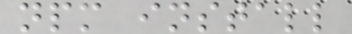npm install
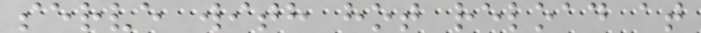serve with hot reload at
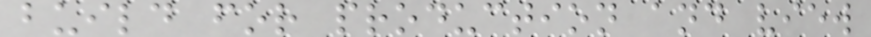build for production and view
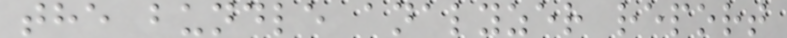the bundle analyzer report
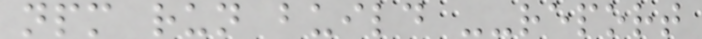npm run build --report
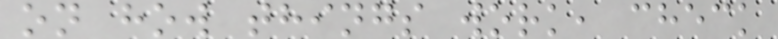on how things work, check
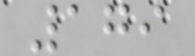179
